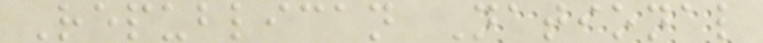Republican National
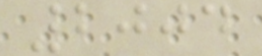2004
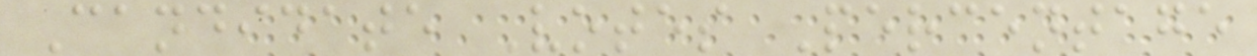Candidate Votes Percentage
